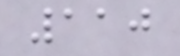110
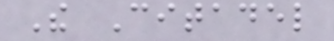The Citadel
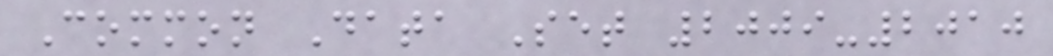Common Data Set 2009-2010
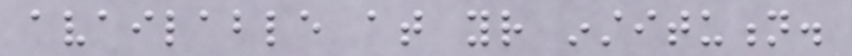available at your institution.
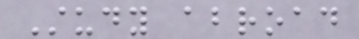Study abroad
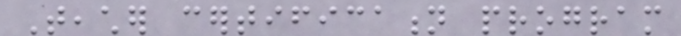Teacher certification program
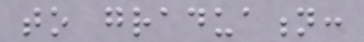to graduation:
